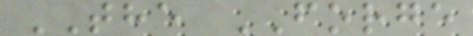THE FORGE
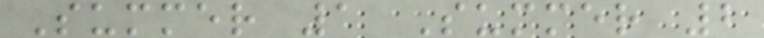Summer 1 Summer 2
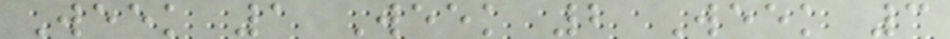Week 1 Week 2 Week 3
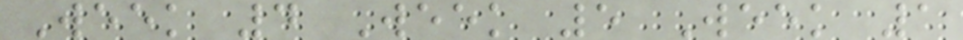Week 4 Week 5 Week 1
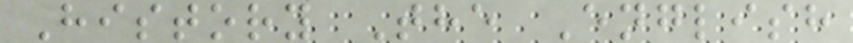History The English
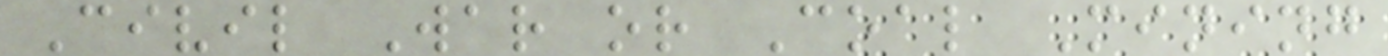Civil War or Coal Mining
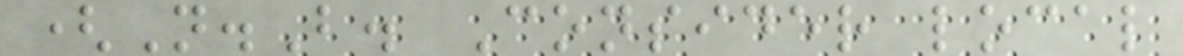(N.B. Consider local
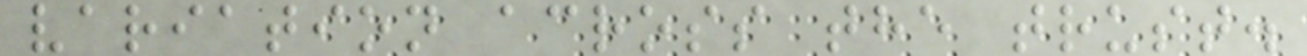variation across the trust.
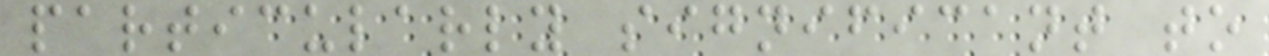particularly significant to
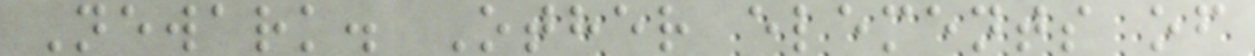Newark. Other elements of
